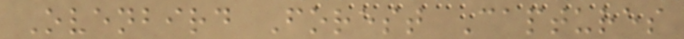Ovenbird Forest Captures
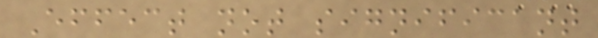Effect not significant
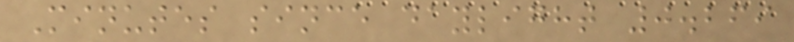Minutes since daylight 0.269
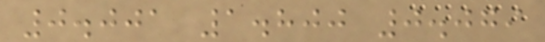0.001 1.800 0.079
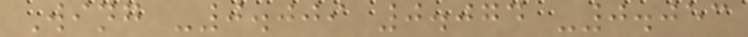Wing -0.009 0.074 -0.053
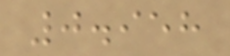0.958
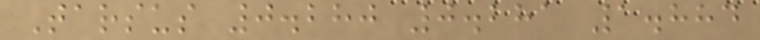Tarsus 0.280 0.281 1.884
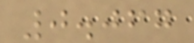0.067
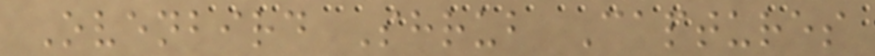Ovenbird Shrub Captures
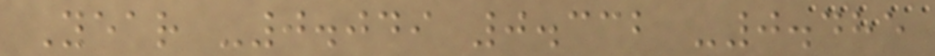Year -0.049 0.332 -0.485
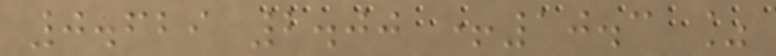0.629 2.00 +10.3 %
